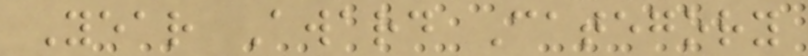Year Award Category
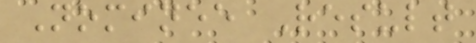Nominee Result
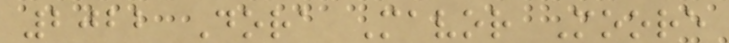2022 Dora Mavor Moore
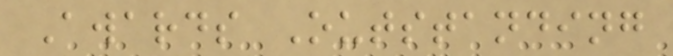Awards Outstanding
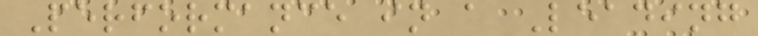Performance in a Leading
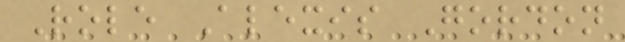Role Alexis Gordon
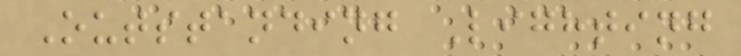Outstanding Lighting
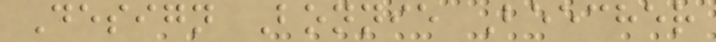Design Bonnie Beecher
